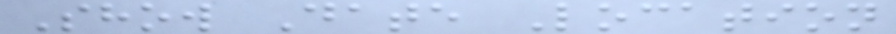Show Date Location
